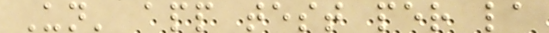Un' app test per la
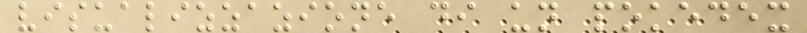visualizzazione di un pokedex
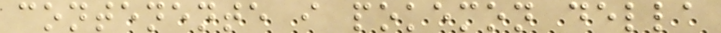contenente i pokemon della
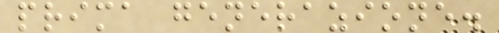prima generazione.
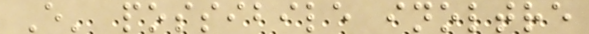E' possibile inoltre
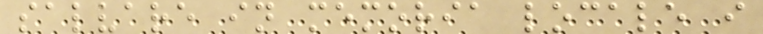salvare in memoria locale i
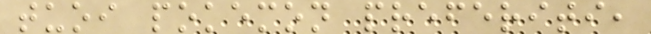tuoi pokemon preferiti,
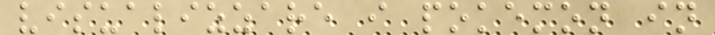visualizzare i pokemon in
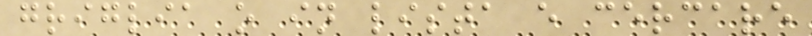griglia o in lista e cercare
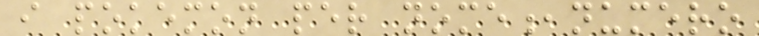i pokemon per nome,numero
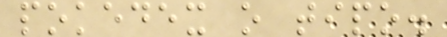pokedex o tipo.
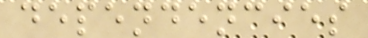dependencies
